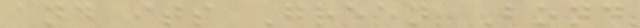and its Green Bond
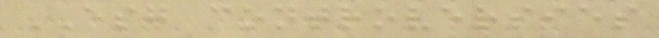ESG controversies
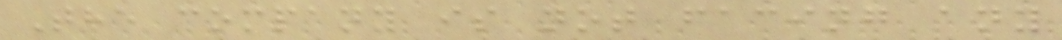The company is not facing any
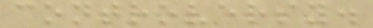controversy.
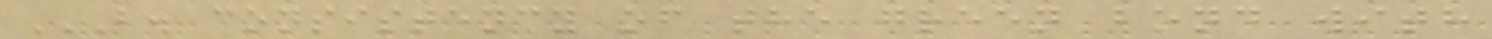B. CONSISTENCY OF THE GREEN BOND WITH
